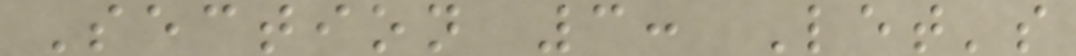Section 3: Let's
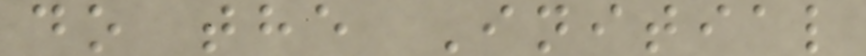do the Initial
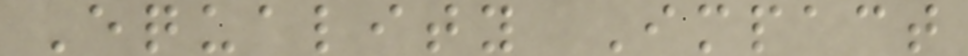Equality Impact
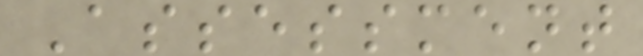Assessment
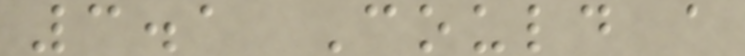3.1 Could a
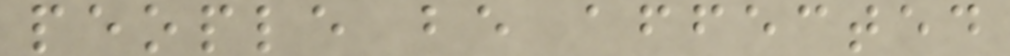people be affected
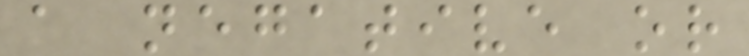a negative or
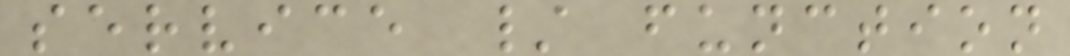service / function
